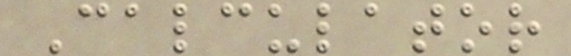Calculator
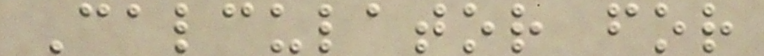Calculator for
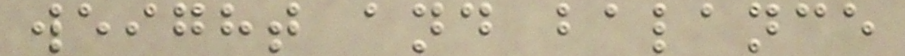weight and balance
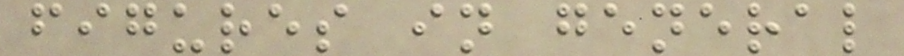figures in general
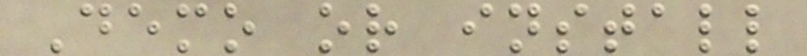Demo or install
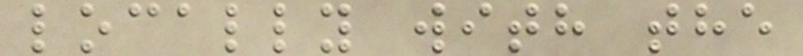locally with the
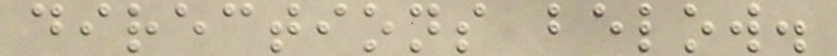directions below.
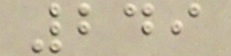249
